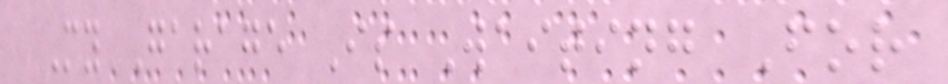My Garage Is Waiting For
